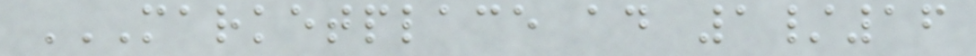MARKETPLACE AD 1/16
